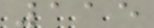115
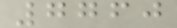7760
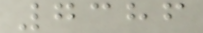7386
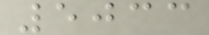5033
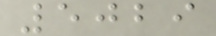5029
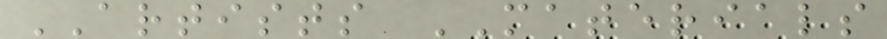ARTISTS MATERIALS
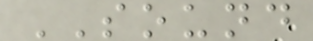SOUND
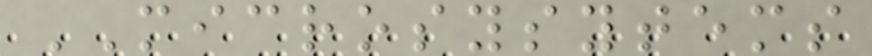MICROSYSYTEMS
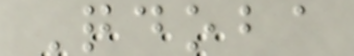Qdoba
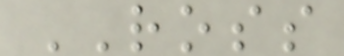ROSS
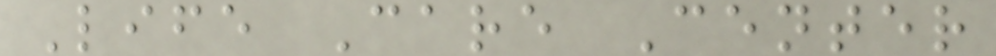Life Care Center
